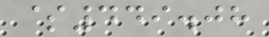$449.08
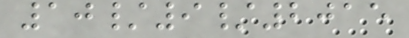10/9/2015
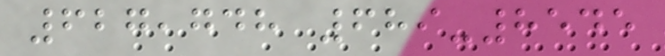627,748 689-8545
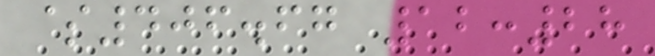$406.67 12:28
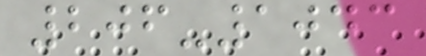206-1043
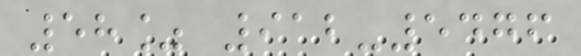58% 912-5476
